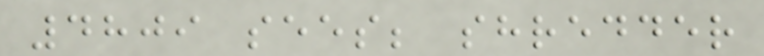4809 sees; shredder
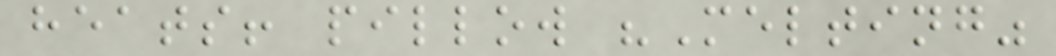heats! pillow "Melting"
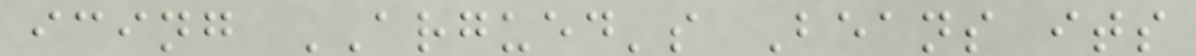icing ARGUED's Beans its
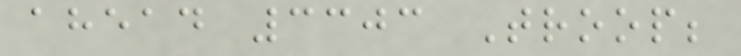ahead 3303 Troop;
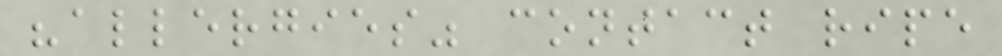"allergies" contact ripe
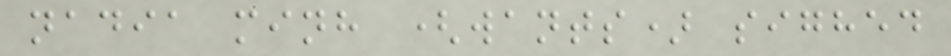nadia minh (wants) sighed
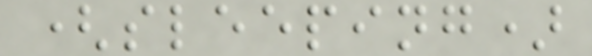(sleeping)
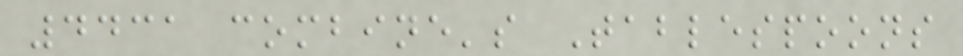4431 combine's Tablespoons
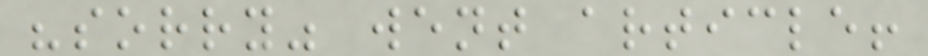"sorry" went article!
